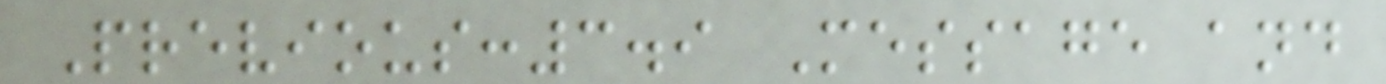Previous:3.9 Message and
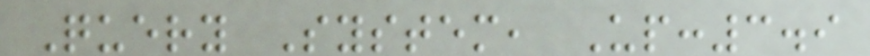Query System, Up:3.9
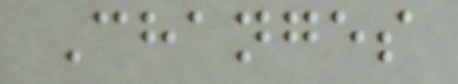Changes
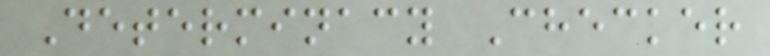Determinacy Checker
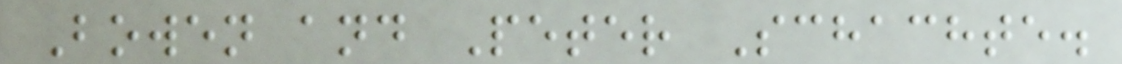Bowen and Peter Schachte.
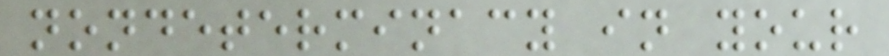nondeterminacy in your
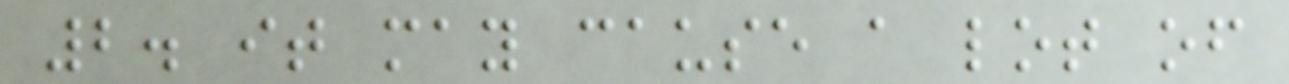2. it may cause a lot of
